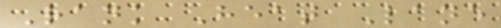Rank Heat Lane
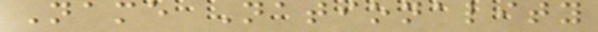Name Nationality
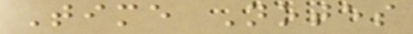Time Notes
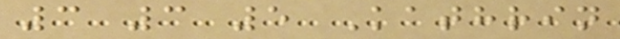3 3 5 Kathrin
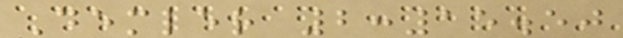Demler 2:15.50
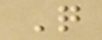Q
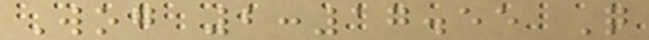Wog 2:17.55 Q
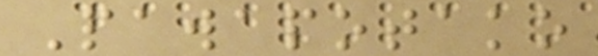Pawapotako
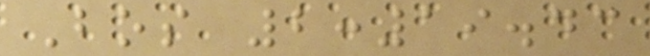Bos 2:19.43
